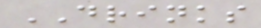DRINKS
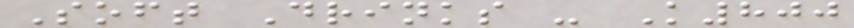Soft Drinks - K800
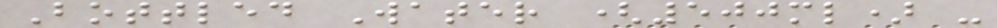Bottled Water (500ml) -
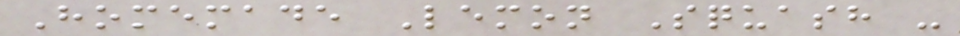Homemade Lemon Squash -
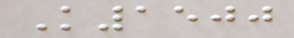K1500
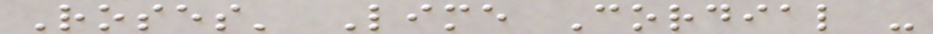Roses' Lime Cordial -
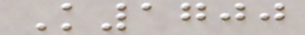K1700
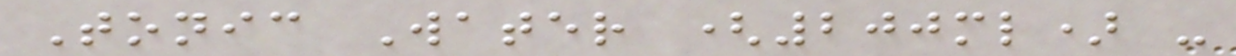Tonic Water (200ml) -
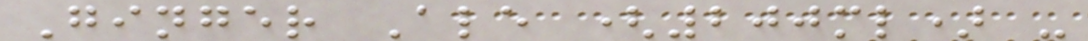Ginger Ale (200ml) -
